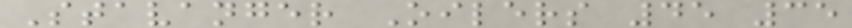Stavanger Oilers 45 35
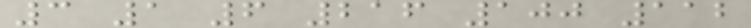3 1 6 216 100 112
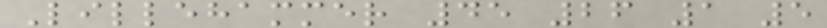Lillehammer 45 26 1 5
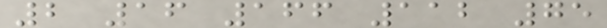2 16 166 112 75
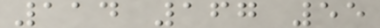114 167 55
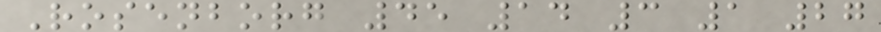Rosenborg 45 14 3 1 27
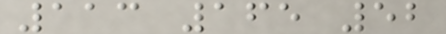113 165 52
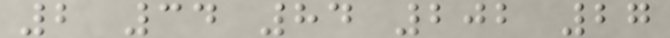2 34 84 202 27
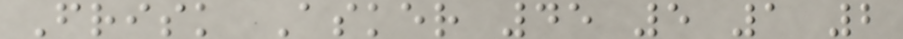Frisk Asker 45 5 1 2
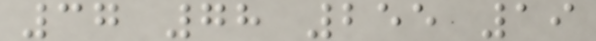37 78 255 19
